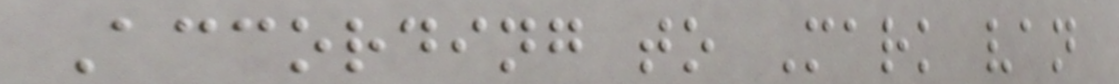According to Mark van
